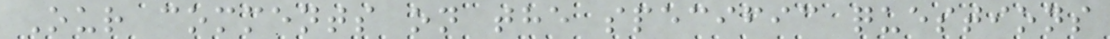Our comments on the specific questions
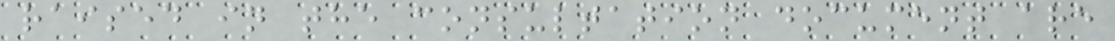raised in the consultation document are
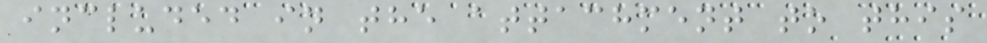included in the attachment to this
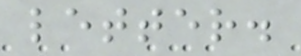letter.
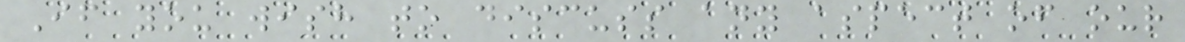If you wish to discuss any aspect of our
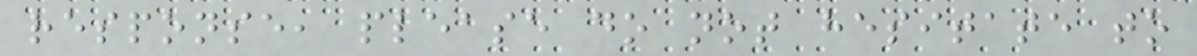response, please do not hesitate to
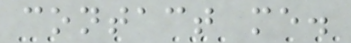contact me.
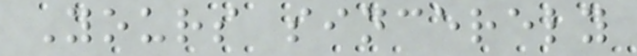Yours sincerely
